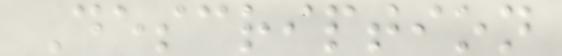Description
